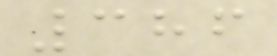386
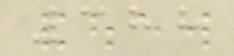388
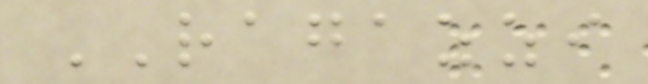RAGAZZI
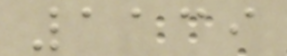1139
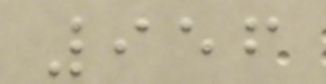956
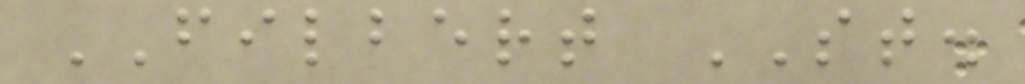FILBERT ST.
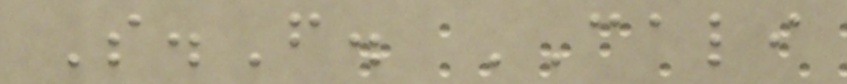S.F. CALI
